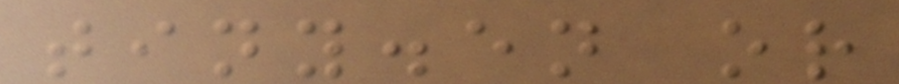tiny.en or
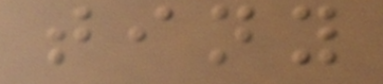tiny
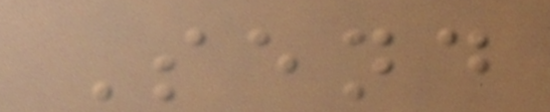Send
